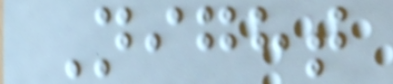Night
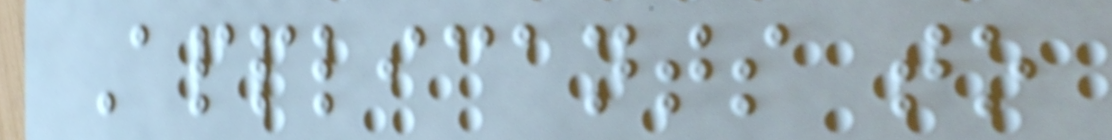Applicants to
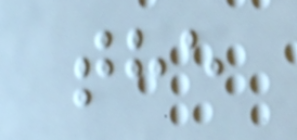the
